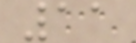11
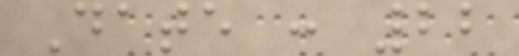Date : 22
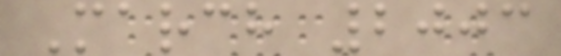March 2003
